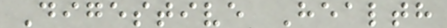Digestive Health
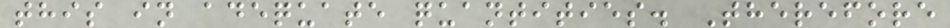this in adequate quantities. Therefore
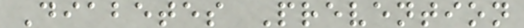Diabetes Prevention
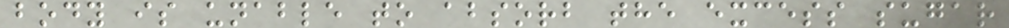body is unable to absorb the excess sugar
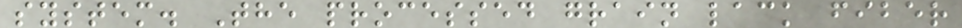system. The processed grain lack fiber
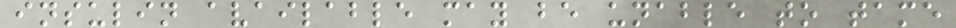insulin available may be unable to tame
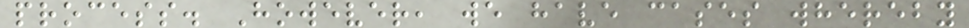process. However, we have cases whereby
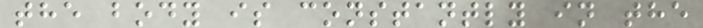the body is constantly in the
